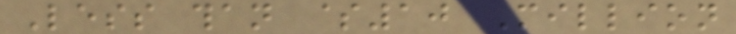Less than $10 Million
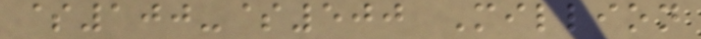$100-$500 Million
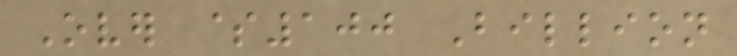Over $100 Billion
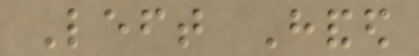Left Handed
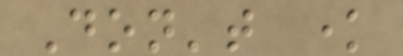Don't know
